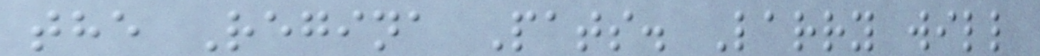the Regina Pats. Larry will
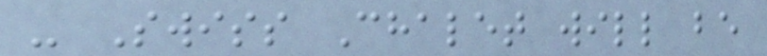- Swiss Chalet will be
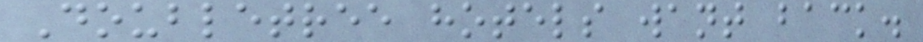Doubletree hotels want back.
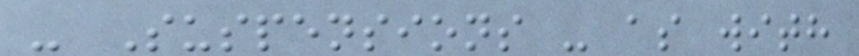- Suspensions - as with
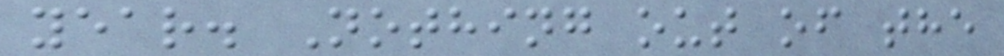year. Nothing out of the
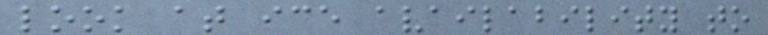look at ice availability to
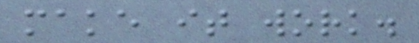make it work.
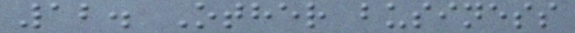12. Other business
